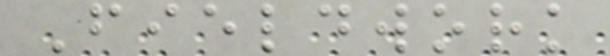Fieldwork
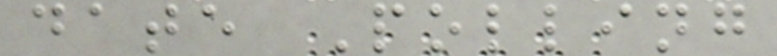date Polling
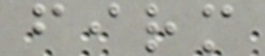firm
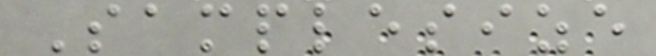Samplesize
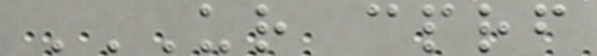UR CPRF
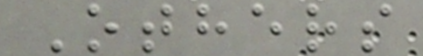Others
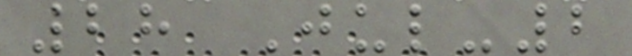28 Jul-2
